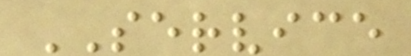SERVICE
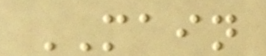MAIN
